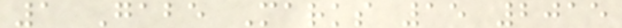1 Gabe Marks 15 2015
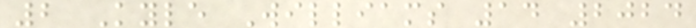2 Kyle Williams 14 2024
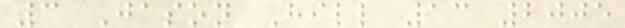3 Jason Hill 13 2005
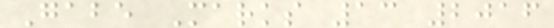Gabe Marks 13 2016
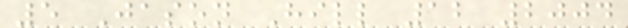5 Jason Hill 12 2004
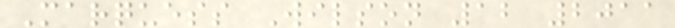Marquess Wilson 12 2011
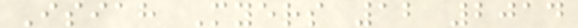Isiah Myers 12 2014
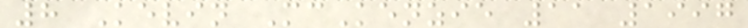8 Kevin McKenzie 11 1997
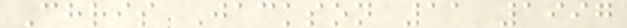Chris Jackson 11 1997
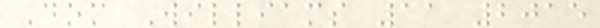Dom Williams 11 2015
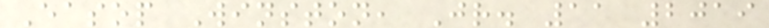Easop Winston, Jr. 11 2019
